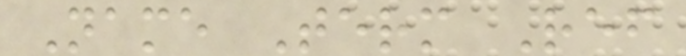Name Term Ref
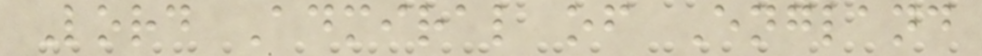Lord Admiral of England
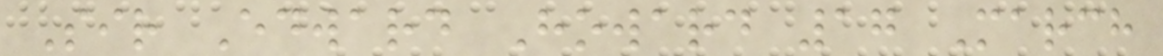Sir Edward Howard 17 March
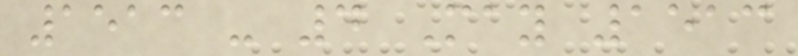1513 - 4 May 1513
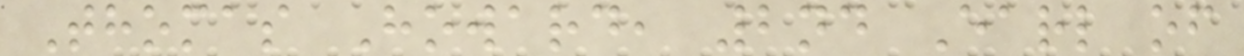Thomas Howard, 2nd Earl of
